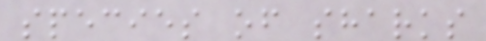species of sharks
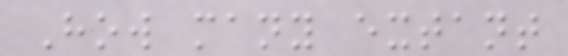How many extant
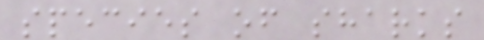species of sharks
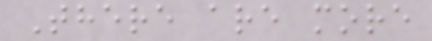There are more
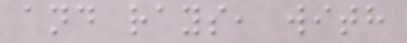and rays, with
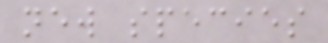new species
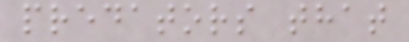predators that
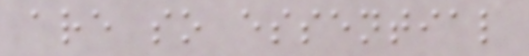are so essential
